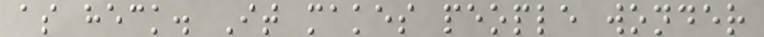as heck. It makes people wonder
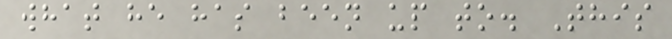what he has been up to. This
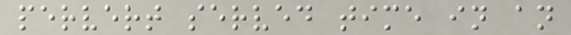pervert served time in an
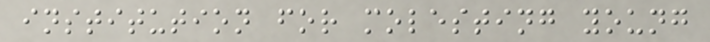institution for molesting young
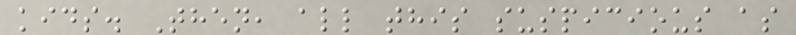kids. Then, all this suspicious as
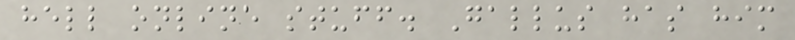hell online stuff. Gallus has him
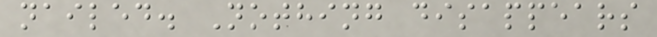nailed. Nothing disappears
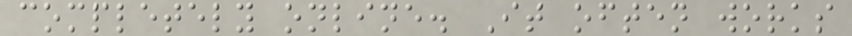completely online. It often works
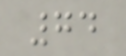74
